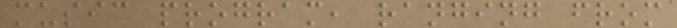music program, ranging from
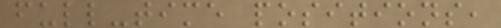full-time positions,
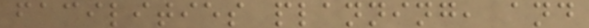facilities planning, and
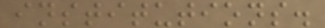institutions.
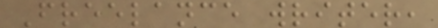Freelance writer,
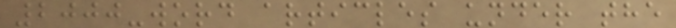2000-word articles under the
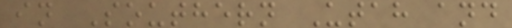in Southern Utah and
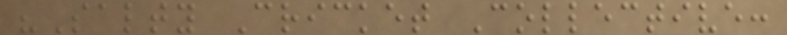"Salty Cricket Collective:
